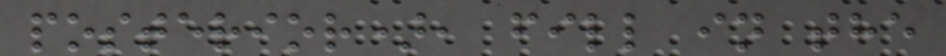posterior), fill in the
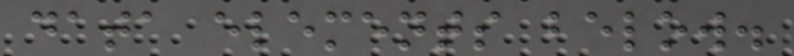data elements below.
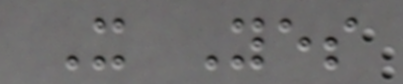X Yes
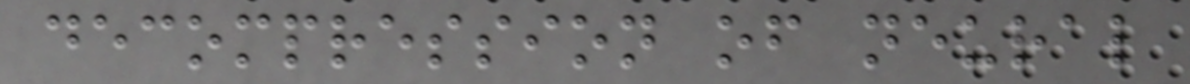decompression of neural
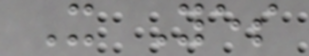X Yes
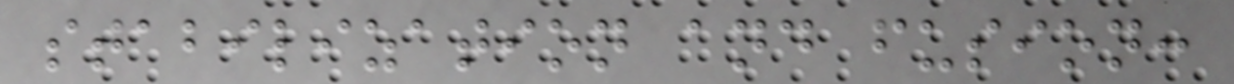stabilization and fusion:
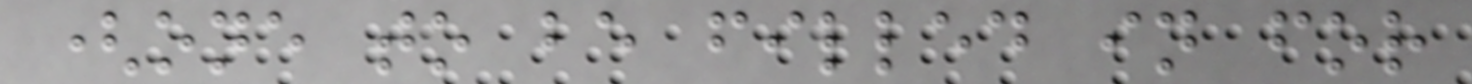(one to be filled in for
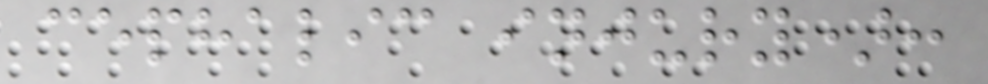cephalic injury):
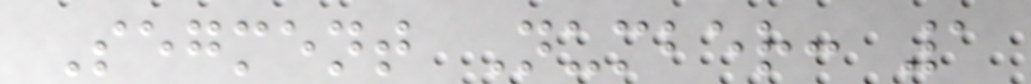Segment Number: 1
